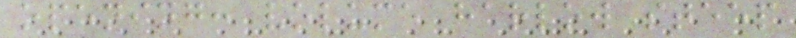opening: volume harlow steep
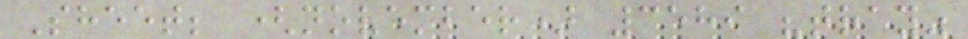Sheet; (november) 3589 "tray"
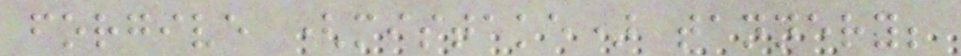forgive (mistake) tannery;
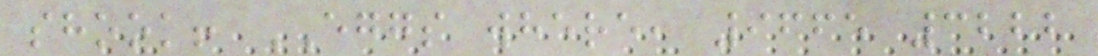shook! EGGS where, 9665 3222
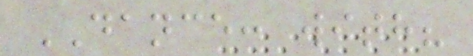DANCE: with?
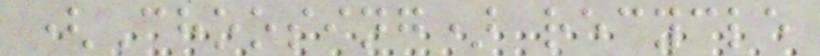(Choosing) recycle
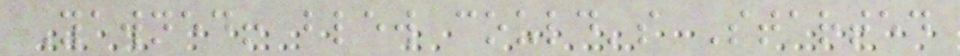Yawned! blew could's Started
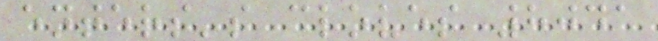enters's cloves 8041
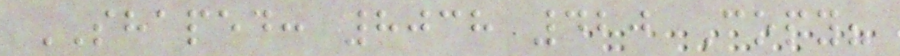SHAPED: 8038 420 Copy?
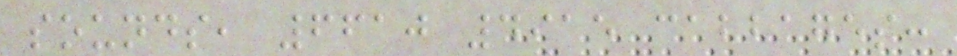sounds, 6610 4915 cabbages:
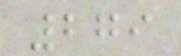279
